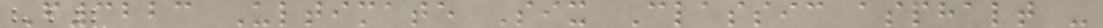F3223 Ultimate Six Classic asphalt -
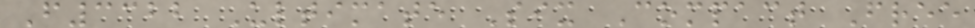F3322 Ultimate Six Compact Free
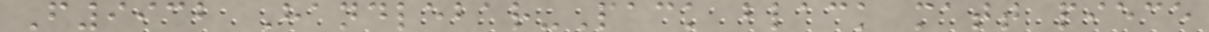F9932 Handlebar-Pack black matt piece
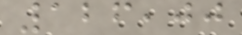126,00
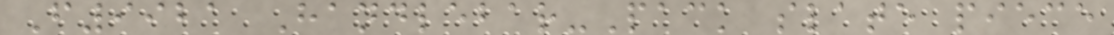F9921 Handlebar-Pack slate piece
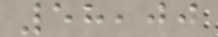58,00
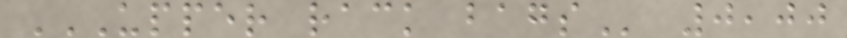UPPER RACK BAGS 0,00
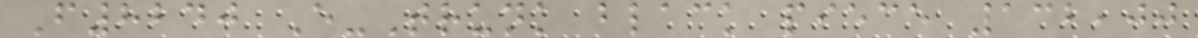F8240 E-Trunk black piece 132,00
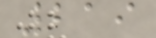219
